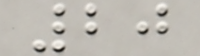20
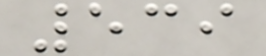539
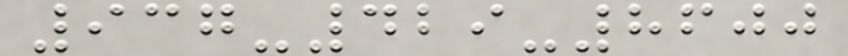937-429-8600
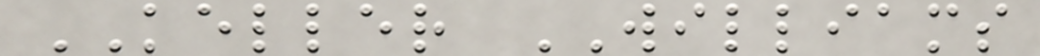KELLER WILLIAMS
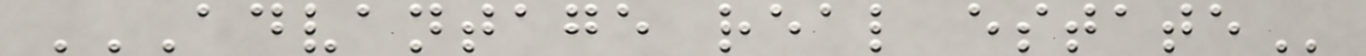ADVANTAGE REAL ESTATE
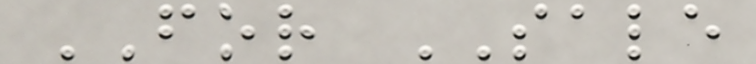FOR SALE
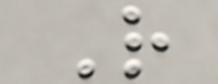R
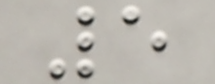5
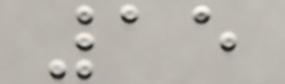15
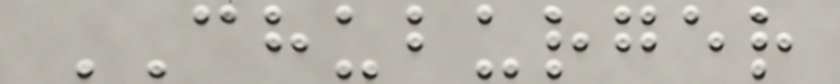CHUBURGER
